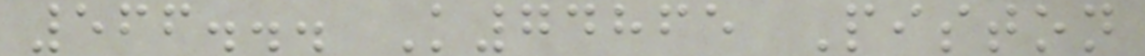566... K74865 Piston
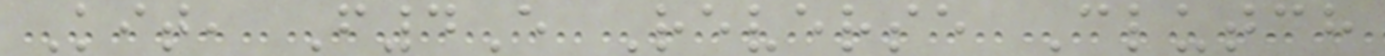Kit, F4E Reverse Clutch
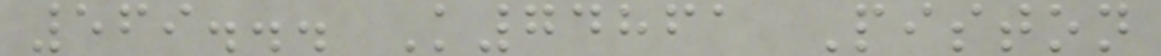569... K74861 Piston
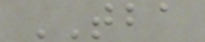TBA
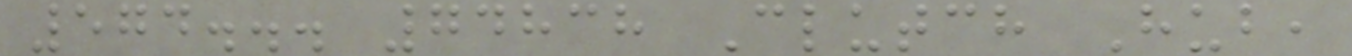574... 74838 Clutch Hub,
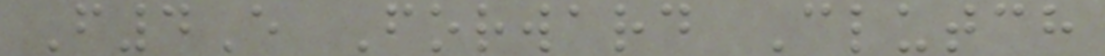F4E Forward Clutch
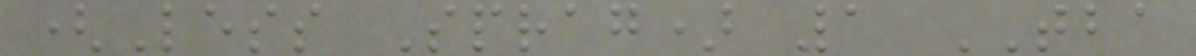(Less Sprag) 1 TBA
